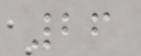26
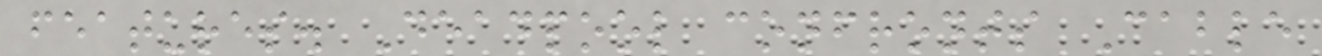features. Deadpool confronts Cable
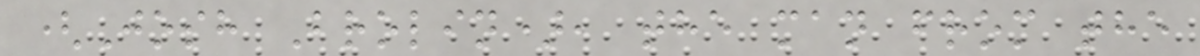(Josh Brolin), the man from the
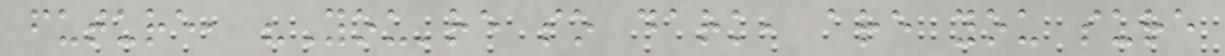future, "You're so dark, are you sure
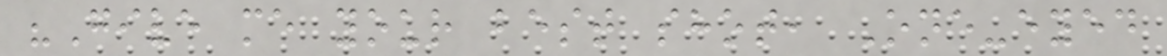"Give me your best shot, One-eyed
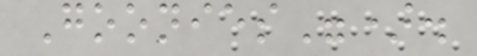Goonies").
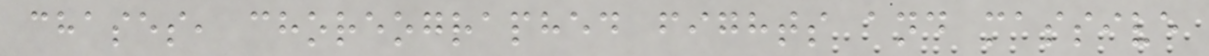chases, choreographed fights and massive
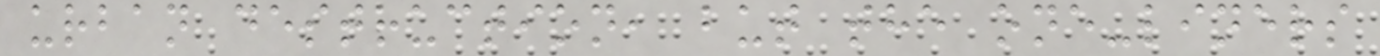urban destruction, but the one-liners
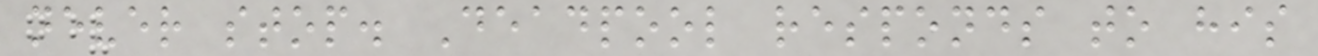never stop. Deadpool responds to his
